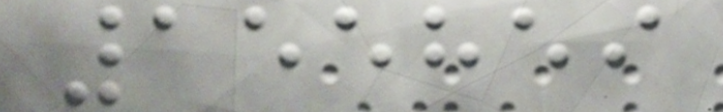155859
